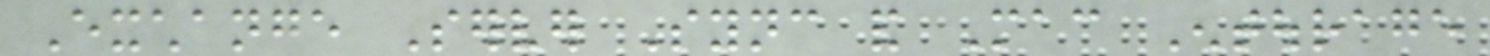Exchange Server Sync and Mac Entourage
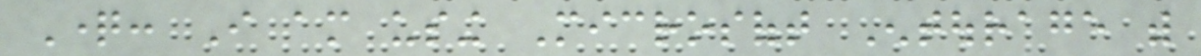Question: I am using Microsoft Entourage with
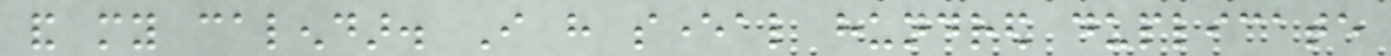and my calendar. I have several hundred duplicate
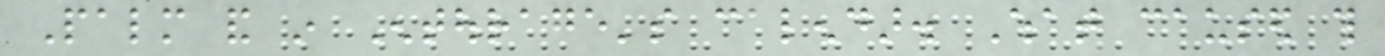Palm and in Entourage's calendar. What caused this
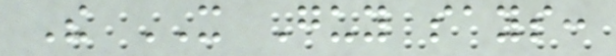The IT Guy says:
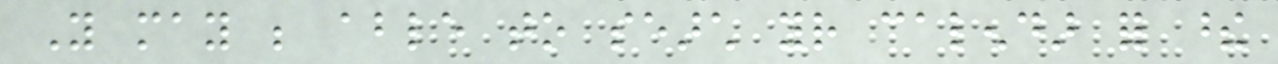You may be able to search your calendar for these
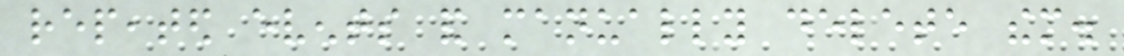repeated events and manually delete them.
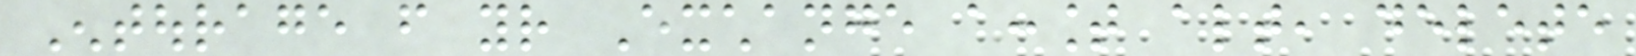Entourage from your Exchange account altogether, delete
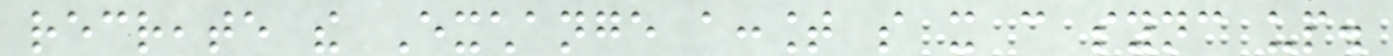recreate the Exchange account so it can sync up.
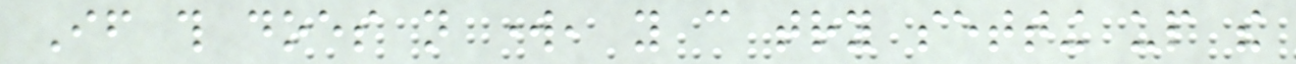If this does not work, you can try setting up the
